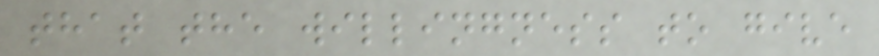that the willingness to give
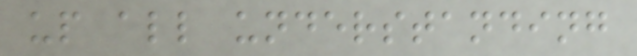up all understanding
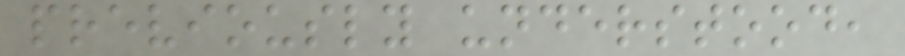previously understood,
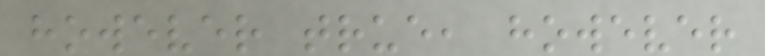however true, however
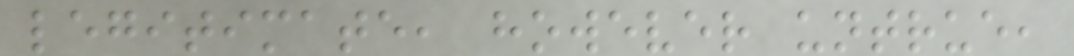legitimate, however untrue,
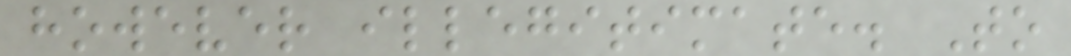however illegitimate. To
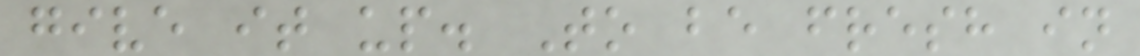give it up. To be fresh in
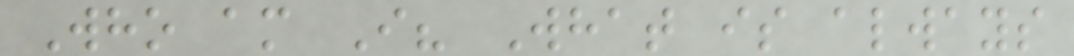Who am I? What is always
